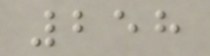258
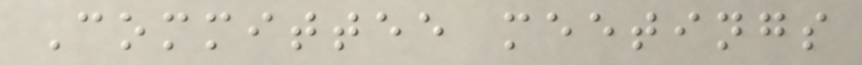Committee meetings
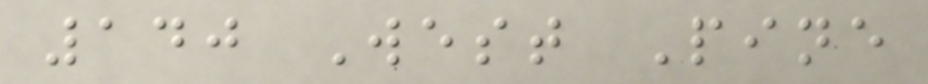140 West Pine
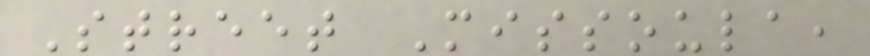Street Missoula,
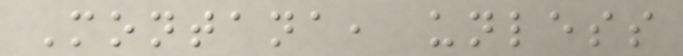Montana, unless
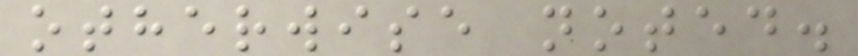otherwise noted.
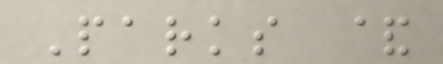Parks &
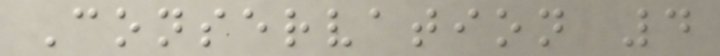Conservation 4
